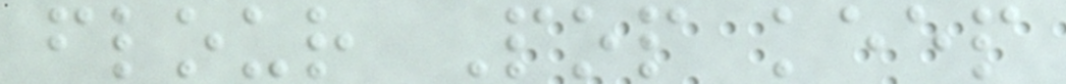flour Pop keep
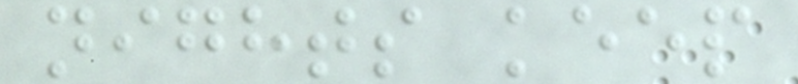nights keep
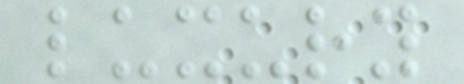luxury
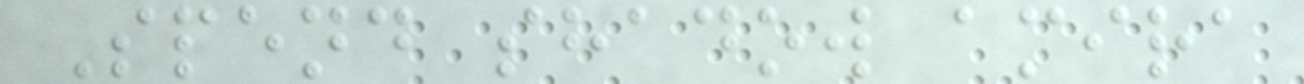Spend shadow amira
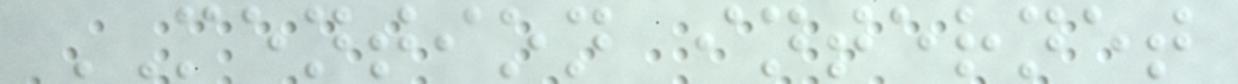MENTION internet
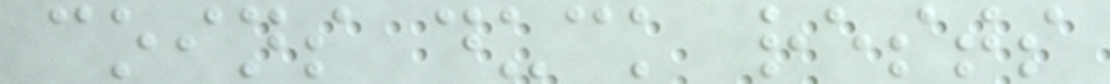coins duck rests
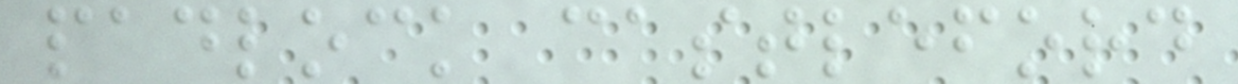padlock castleford
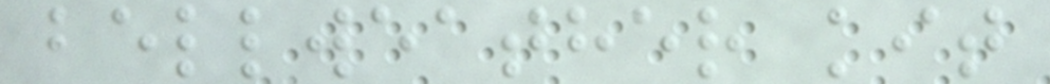bellweather kit
